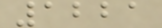1221
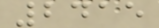2415
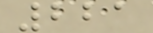221
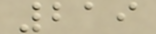219
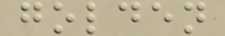golden
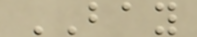BAY
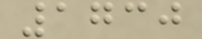1730
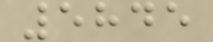5845
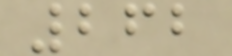262
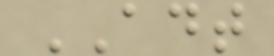ADT
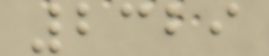2329
